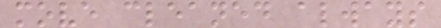move cleaned always
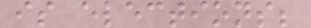is elections;
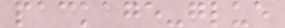package-glue
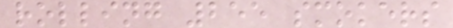rolling 255 smokers
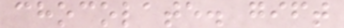chocolate. gift
